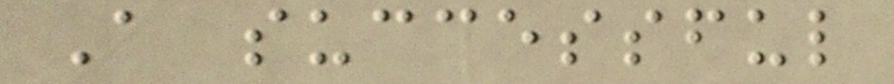A successful
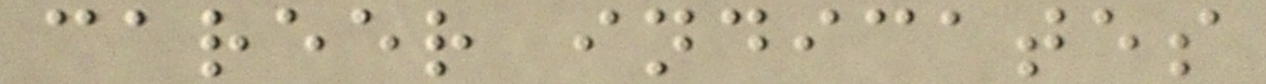career indicates
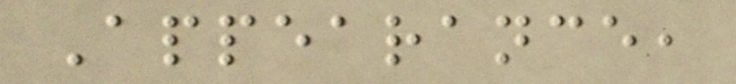Appearance,
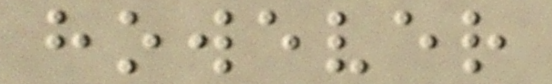however
